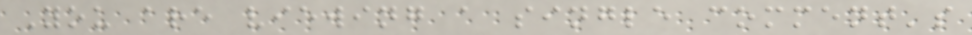You are viewing a single comment's
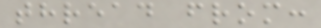thread from:
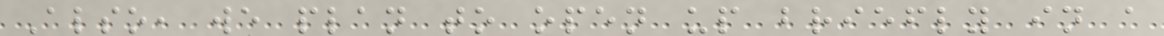Also, we plan to open up briefly in a
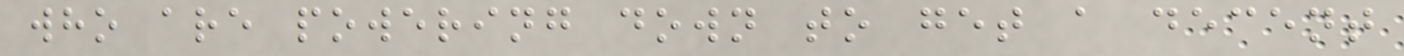who are powering down to get a decent
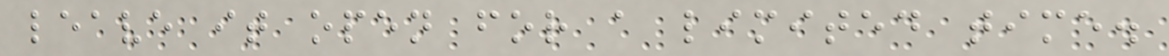leave it open for a limited time.
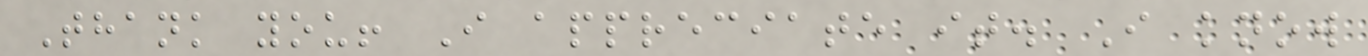Thank you! I appreciate it. I know
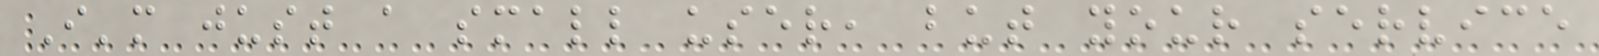I'm just a small user, but your service
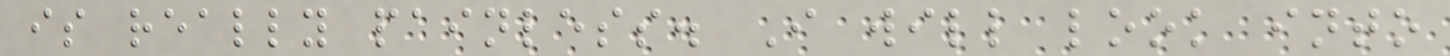is really painless. I will look into
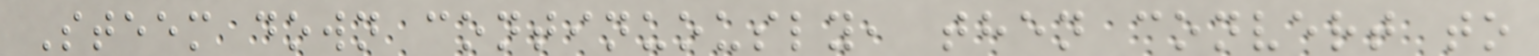Steem down continuously, then convert to
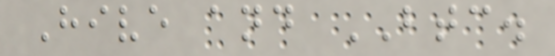Hive and BTC.
